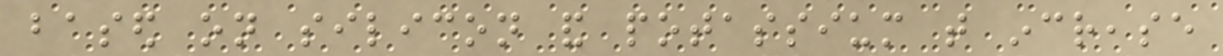based on silicon and potassium that increase
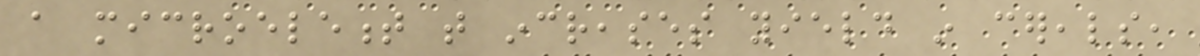a microelement that increases yield in cereals,
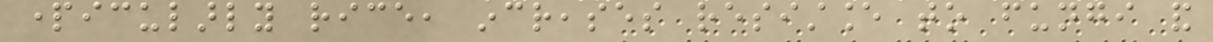particularly rice, increases resistance to fungi and
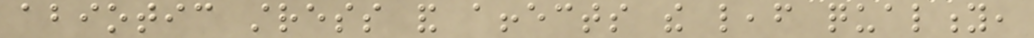abiotic stress and affects the leaf quality,
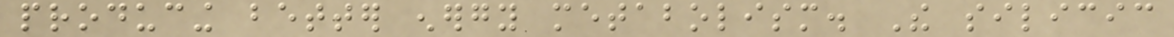producing better energy metabolism. The silicic
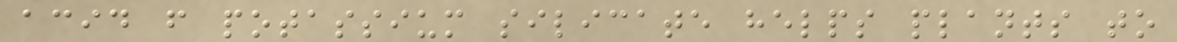acid from potassium silicate helps plants to
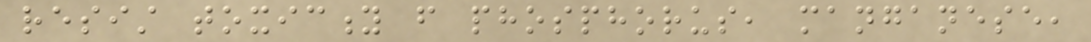resist toxicity from phosphorus, manganese,
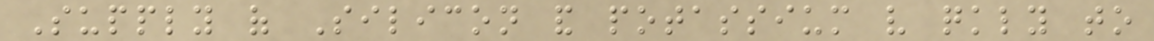Supply of Silicon and potassium very quickly to
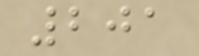201
